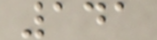141
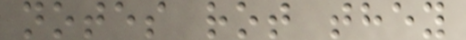notes rot they
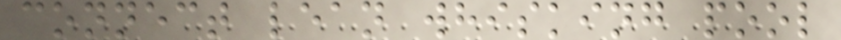connect lean whisking pool
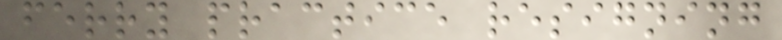ferry practice resigning
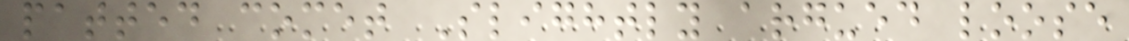patted comet Slightly argued loose
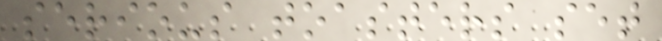serious toasters set
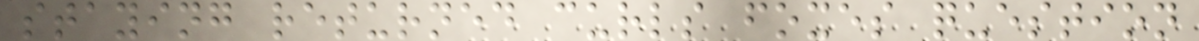staying returned curls foxes question
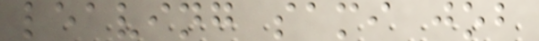leaving sami job
